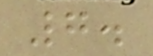7.
